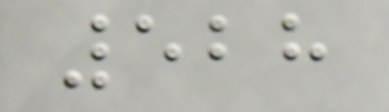528
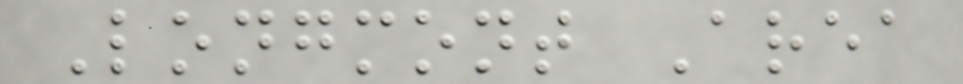Longmont Area
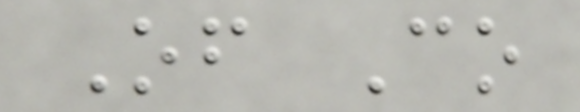Of Co
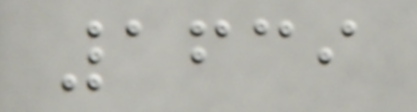1639
